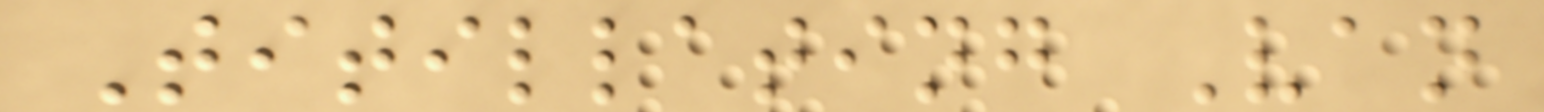Titillating Van
